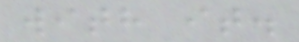with it.
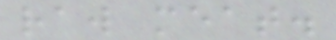raw meat.
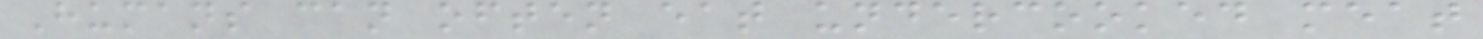Humans can often eat undercooked meat
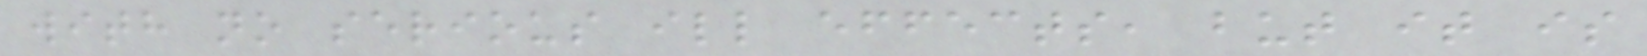with no serious ill effects, but it is
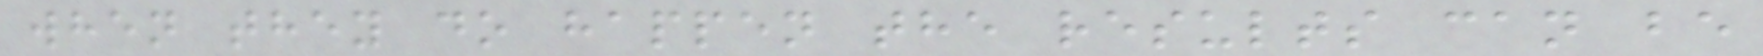when they do happen the results can be
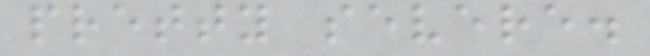pretty severe.
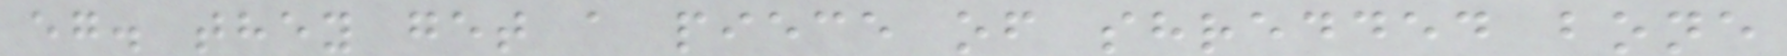eg. they get a piece of shredded bone
